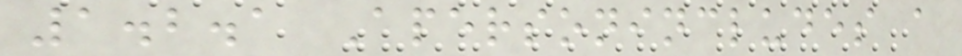1.2.1 Apersonincludes a
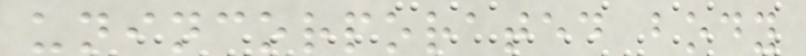unincorporated body
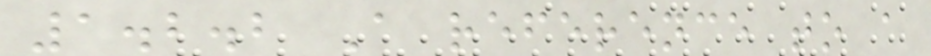1.2.2 A reference to a
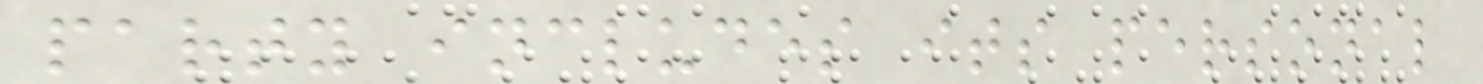party includes its personal
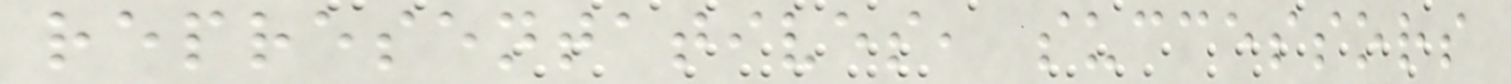representatives, successors
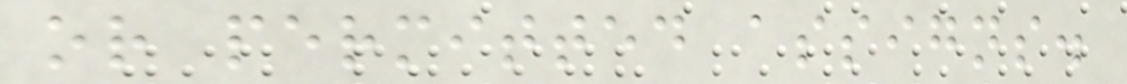or permitted assigns.
